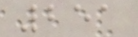251
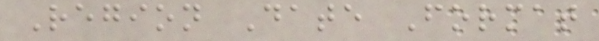Region Date Format
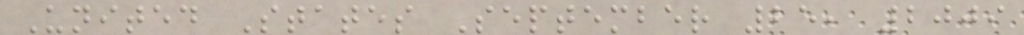United States September 25, 2009
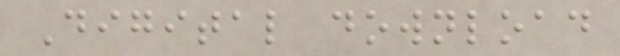Digital download
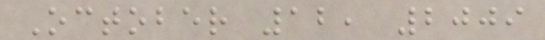October 12, 2009
